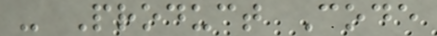- Product Code
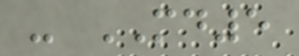- MD5
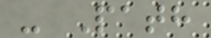- Path
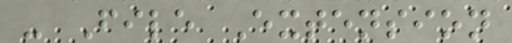- File Extension
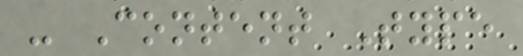- Content Type
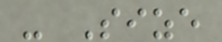- Size
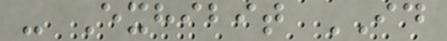- Exhibit ID
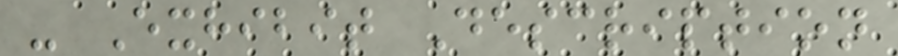- Exhibit Description
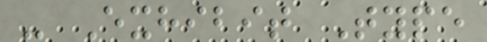- Exhibit Type
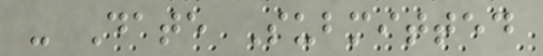- Date Submitted
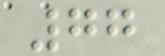77
